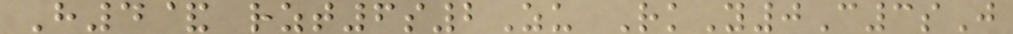H4& rzt6s2Zu RkY0C3sJ
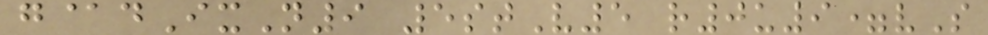g@dIxN9 5stV5 r0u9=vS
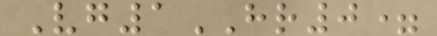Vg1HR0=
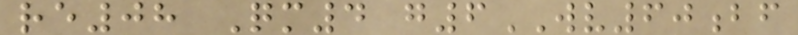re08 Qm4 g6WV60bf
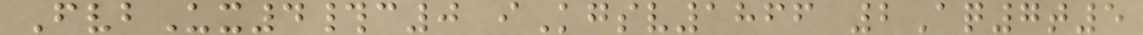FvbUx4#c0 iKgsv1866 2Aq7t5
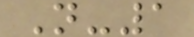N-1
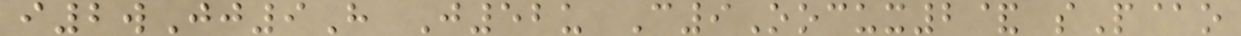i2wJj9H J52u C9Oocux2& sP@o
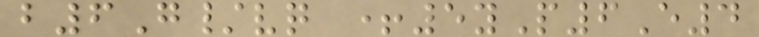b6G/vq +5yP6E4
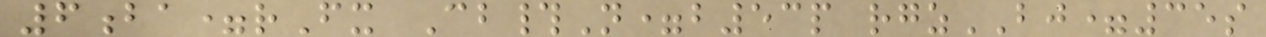6ba=rFx Cb#N=b53p rgzBJ=35s
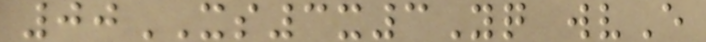00XS3x3Yq wvE
